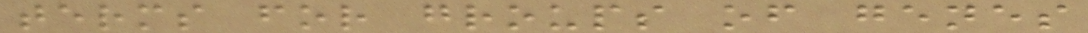terms for groups of genes
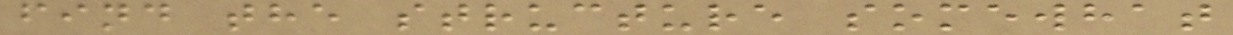find the structure somewhat
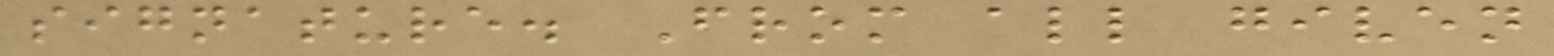signature. From all given
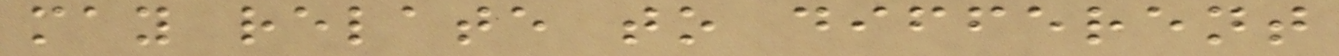may relate to different
